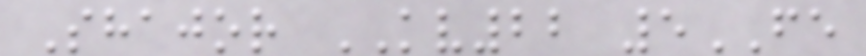Shajor KV22 5FE
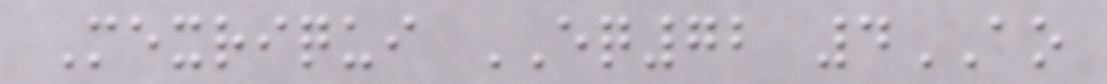Mexriqui EQ72 4AO
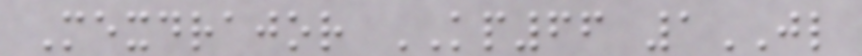Mexdrajor KP66 1JL
